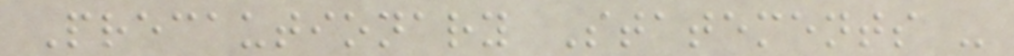Precautionary Statements -
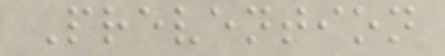Prevention
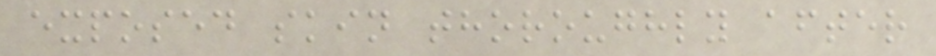exposed skin thoroughly after
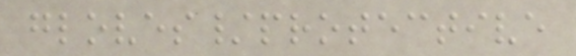gloves/protective
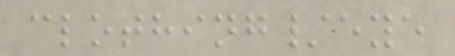clothing/eye
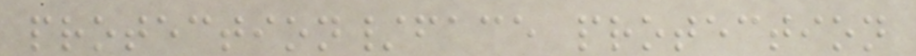protection/face protection
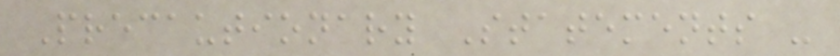Precautionary Statements -
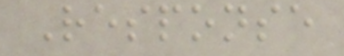Response
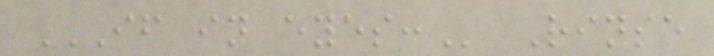IF IN EYES: Rinse
